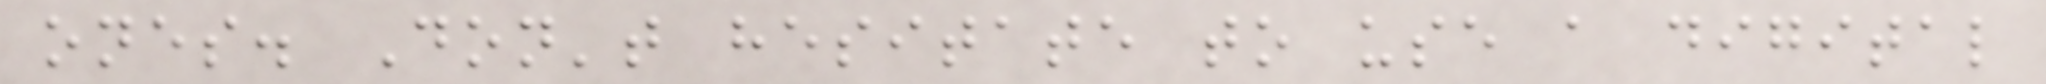ones. Don't hesitate to use a digital
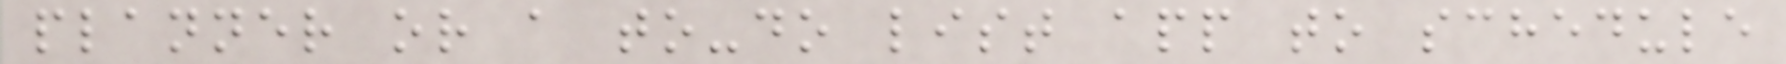planner or a to-do list app to schedule
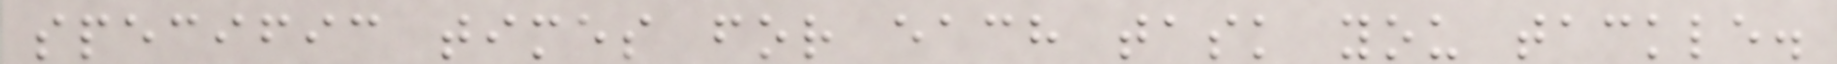specific times for each task you tackle.
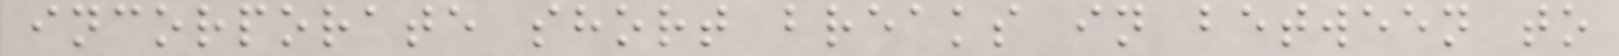incorporate short breaks in between to
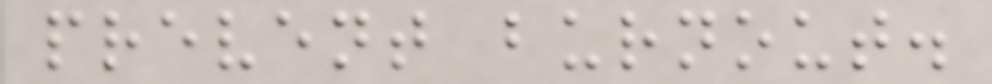prevent burnout.
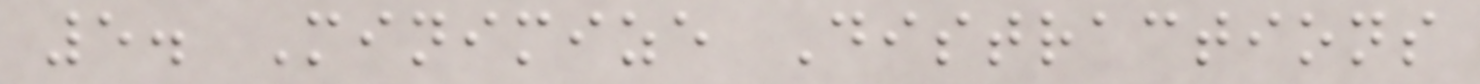5. Minimize Distractions
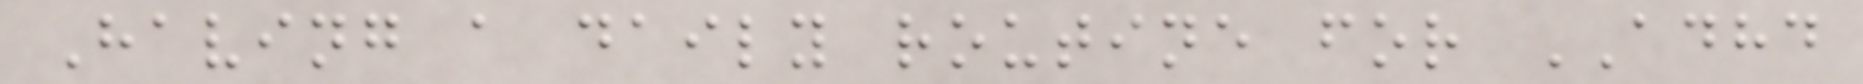Having a daily routine for ADHD
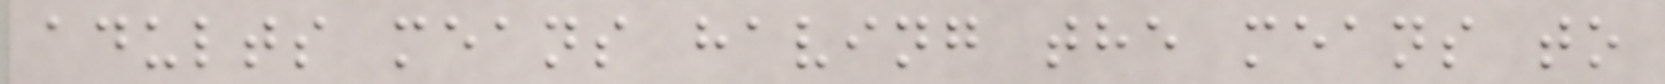adults means having the means to
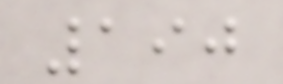190
